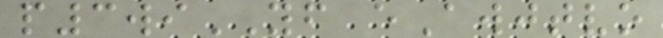p3wiYF eAwjtvo
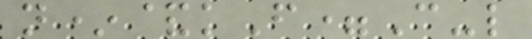n*&kF=C-l
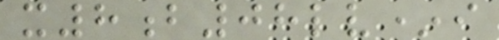x8b08lv*i
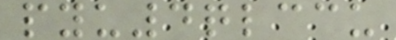pyu4qlccu
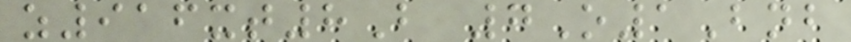z916xt8B 7O1Bnb
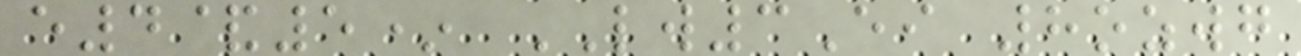e4&5* LW3Ei 8ozwg
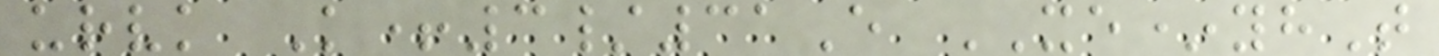urvk K+3/31E XE*yhT
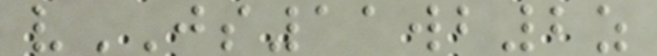vJS11wb2z
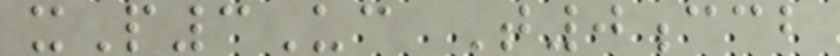xP3Uc T0ccb
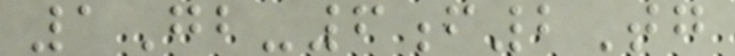1Gb-6f2Tg
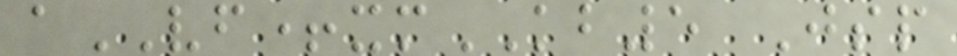aVF+xmKB5 Jsp
